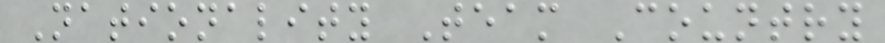Nationality Team Country
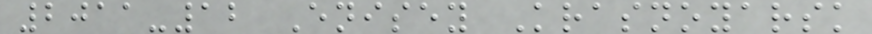2011-12 Enisey Krasnoyarsk
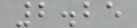2.25
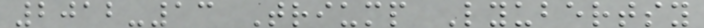2012-13 Triump Lyubertsy
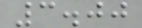3.00
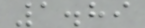1.89
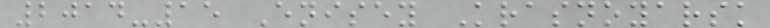2014-15 Enisey Krasnoyarsk
